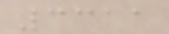3311
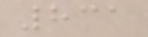831
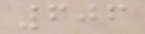606
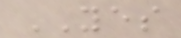YES
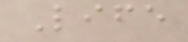Life
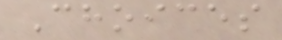Choices
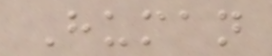Human
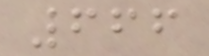666
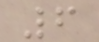6
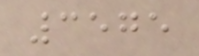3575
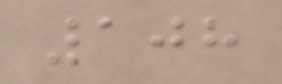108
